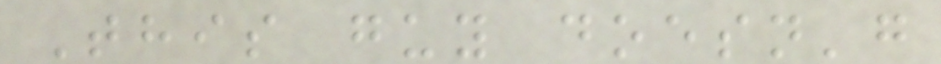This guy doesn'g
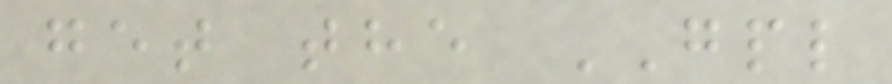get the GPL
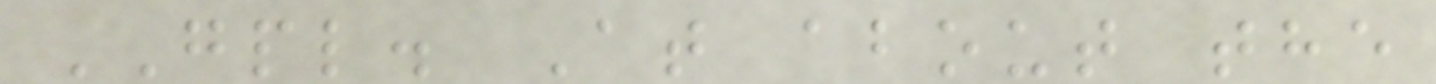GPL. At about the
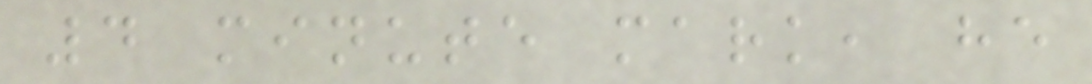4 minute mark, he
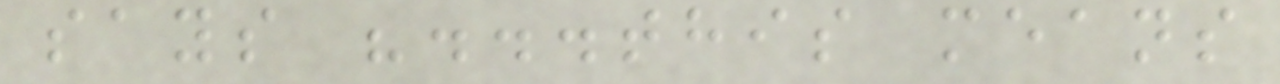says "...this means
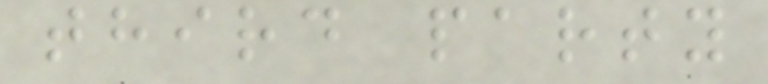third party
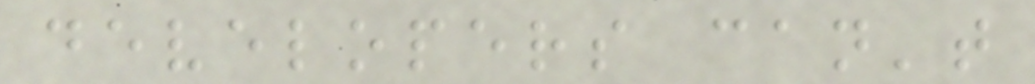developers can't
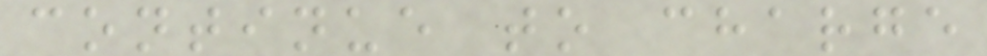continue to charge
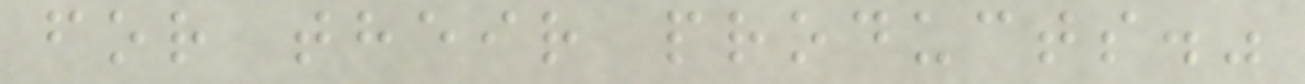for their products."
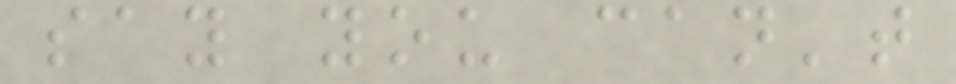say you can't
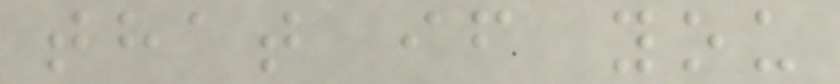that if you
